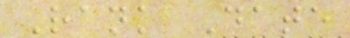Rank Date
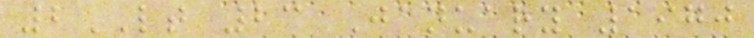2LT 23 January 1970
